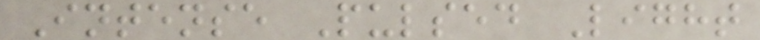Intense Pulsed Light
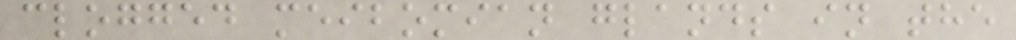clogged meibomian glands in the
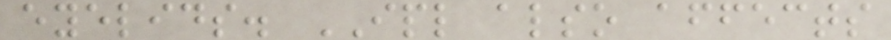eyelids. IPL also affects
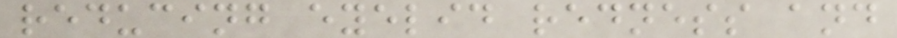reducing eyelid redness and
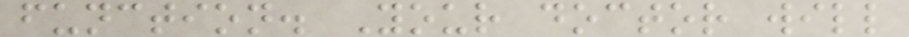function. Your doctor will
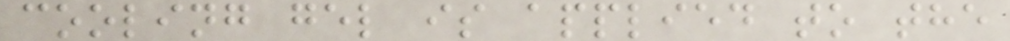cooling gel is applied to the
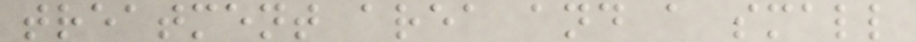treatment area and a small
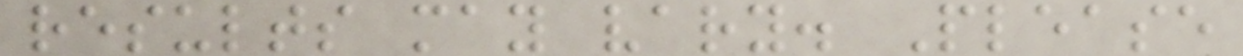results may vary. Please
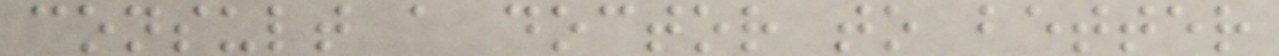consult a doctor to better
